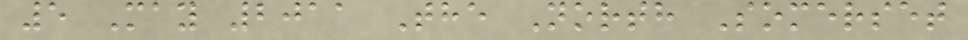5 May 2011 The North Somerset
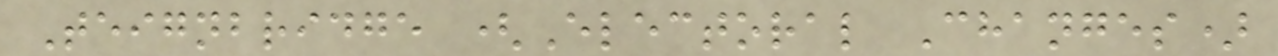Teignbridge (Electoral Changes)
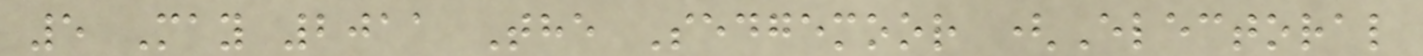5 May 2011 The Sedgemoor (Electoral
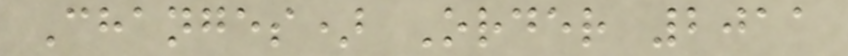Changes) Order 2011
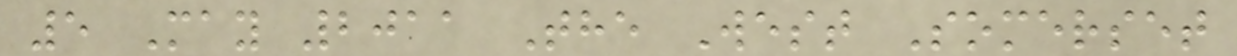5 May 2011 The West Somerset
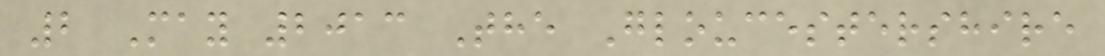2 May 2013 The Gloucestershire
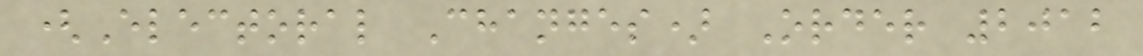(Electoral Changes) Order 2012
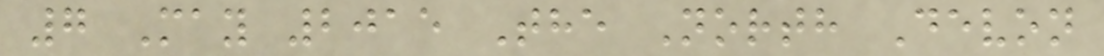7 May 2015 The North Devon
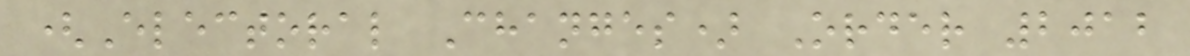(Electoral Changes) Order 2012
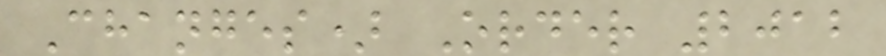Changes) Order 2012
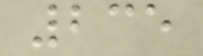235
